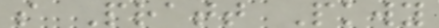s Pratt Pkwy
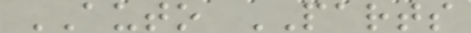AUTO PARTS
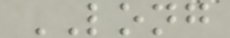LONG
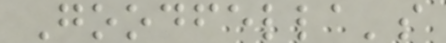Goodfella's
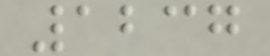1237
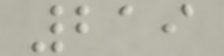219
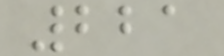221
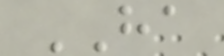HA
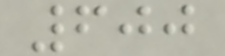600
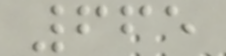665
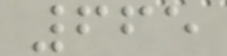665
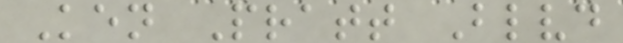Ken Pratt Blvd
